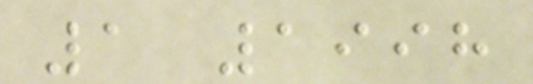1 1998
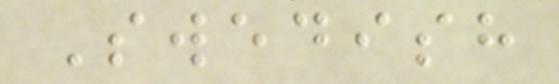Swedish
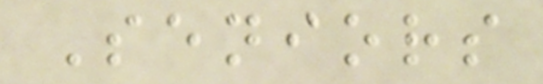Seniors
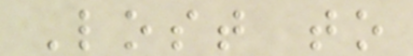Lost to
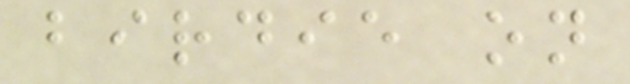birdie on
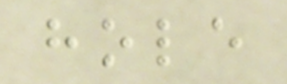hole
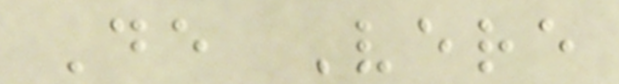De Vere
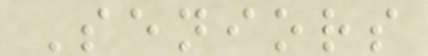Seniors
